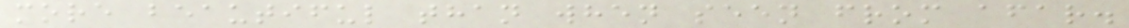more beautiful than when seen from afar.
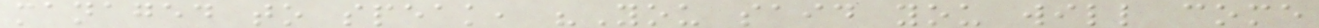managed to speak, "You said you will come
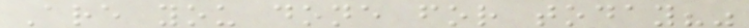Are you done for today?"
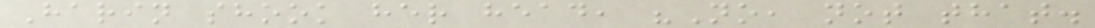Harin shook her head, "No, not that.
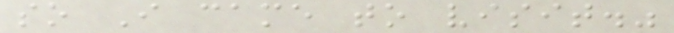so I came to visit."
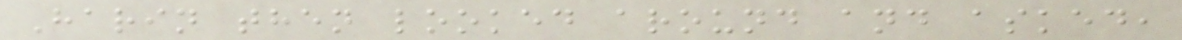Harin then looked around and asked,
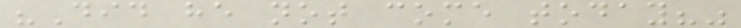"Did he not come today?"
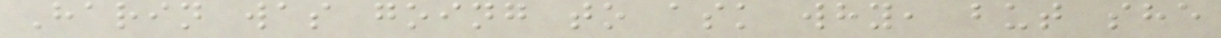Harin was going to ask why, but she
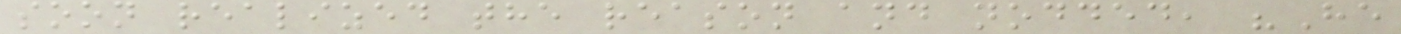soon realized the reason and nodded, "He
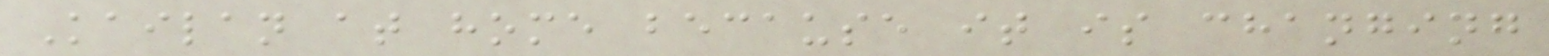Kailan at home because it is changing
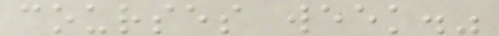courses week."
